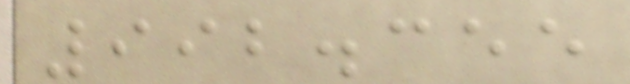992.355
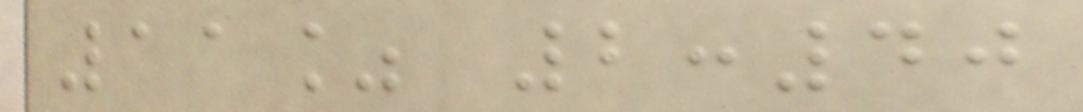11% 2:40
